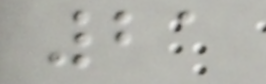21
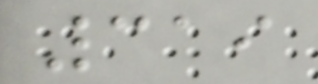319
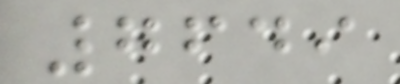7649
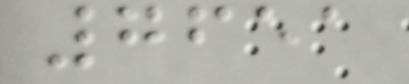7651
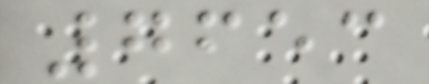7653
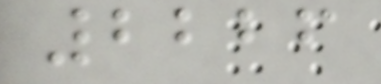2226
